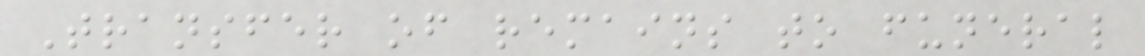Transfer of remains to funeral
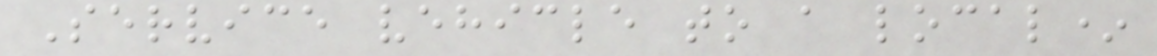Service vehicle to a local*
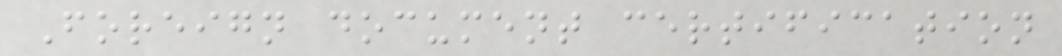Foreign document certification
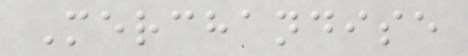Merchandise
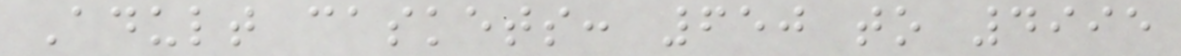Adult caskets: 650 to 4995
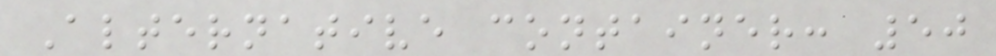Alternative container: 50
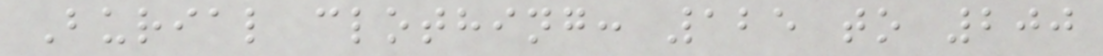Burial clothing: 125 to 200
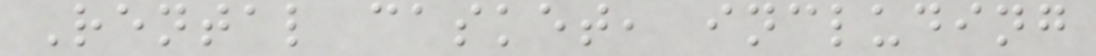Rental casket, including
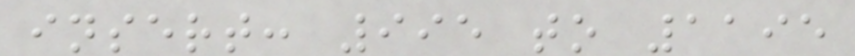insert: 995 to 1195
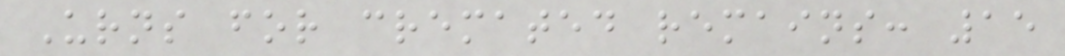Urns for cremated remains: 15
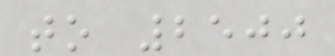to 2500
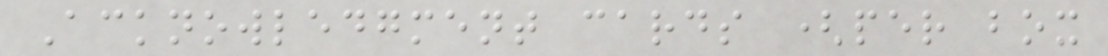Acknowledgment cards (per box
